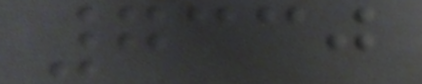7330
